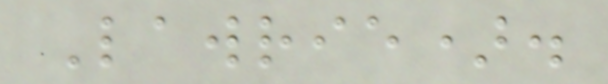Lawrie).
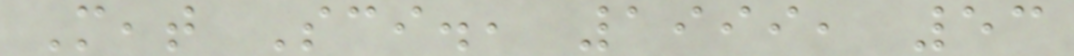Meat Sci., 1999, 53
